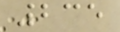235
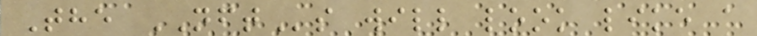The NFTs will look like a
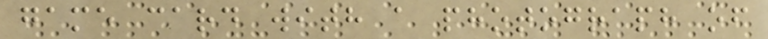game card with a photograph of
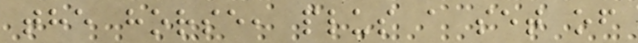the horse, plus a set of
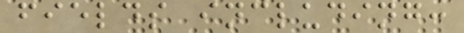fields including:
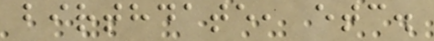birthdate, etc.
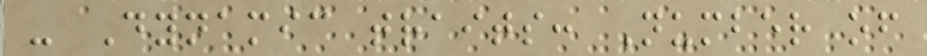- Dynamic traits: Number of
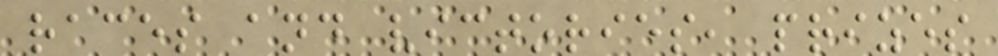races and victories, prizes
